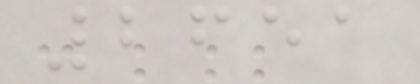2651
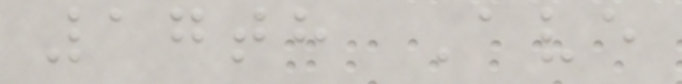17th Ave
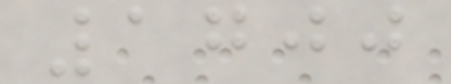1700
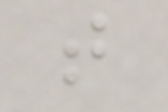t
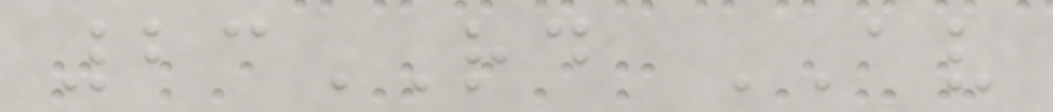23RD AV
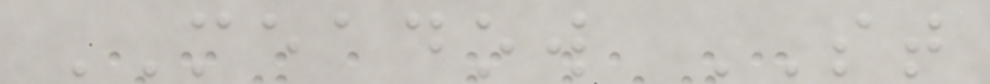MEADOW ST
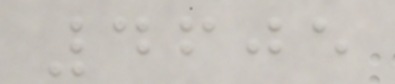4605
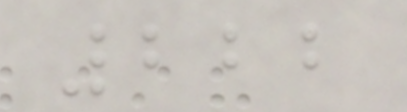222
